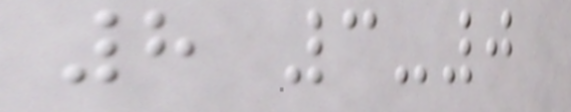8 3-0
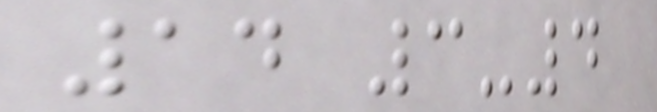14 3-4
